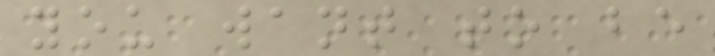you want to be
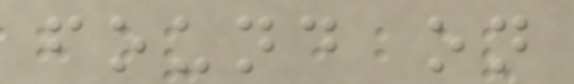found on
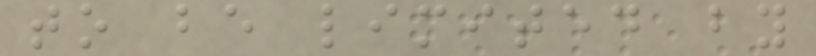to be limited by
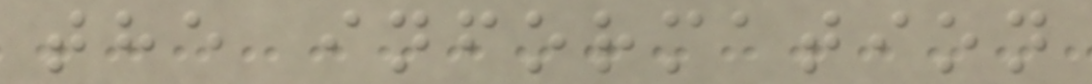the information
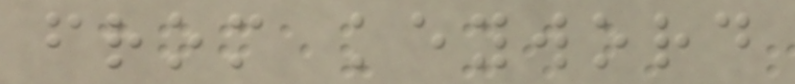from keyword
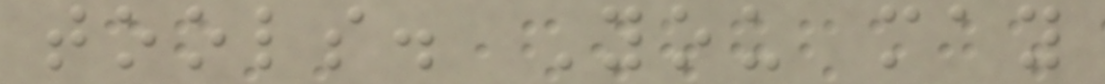tools. You may
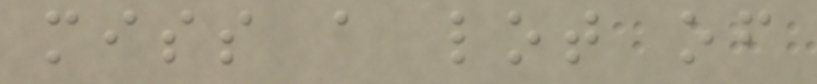miss a lot of
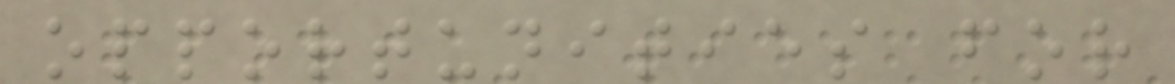opportunities for
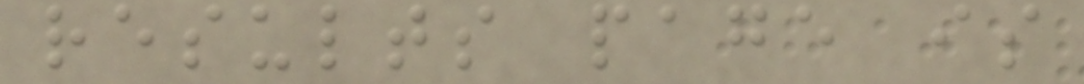results page is
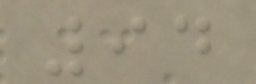94
